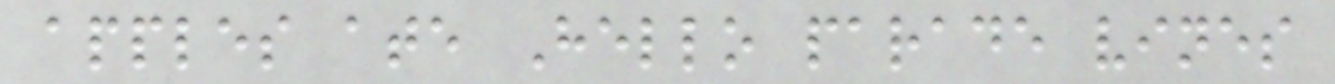apples ate Hello parade vines
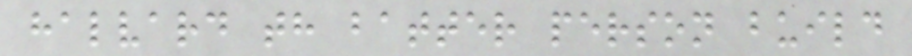halvard th batter person build
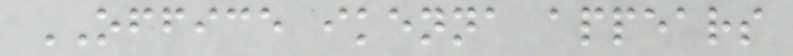OFFICE ikenna appears
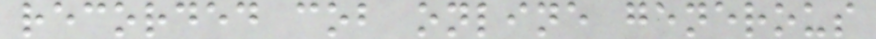recorded cob online generous
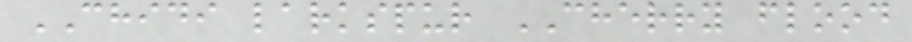CHIDI larkspur CHERRY flood
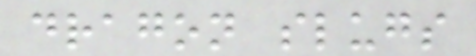dragon slugs
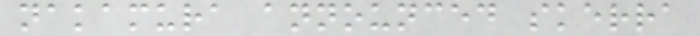nakamura announced skerra
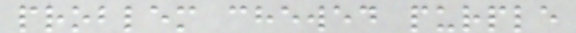problem chewed purple
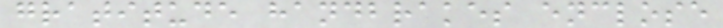gratitude handbrakes enclose
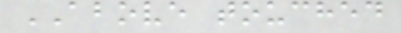ABOVE touched
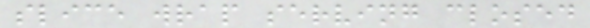slice wrap serving closed
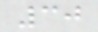30
